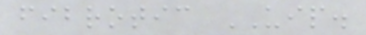fibrotic UIP.
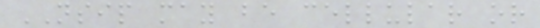NSIP may be cellular or
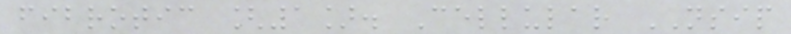fibrotic [1]. Cellular NSIP
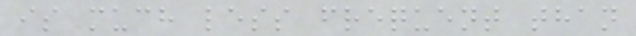is much less frequent than
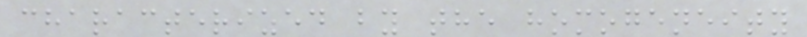characterized by the homogeneity
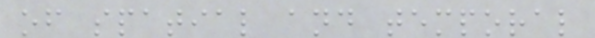of spatial and temporal
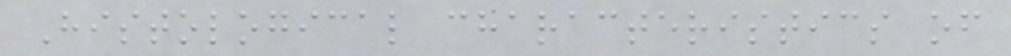Histological characteristics of
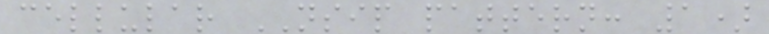cellular NSIP pattern: 1)
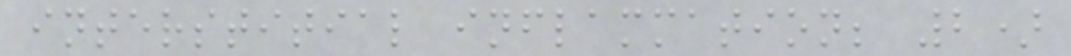interstitial inflammation; 2)
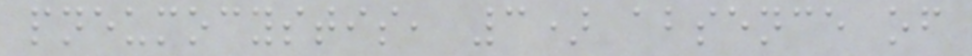pneumocystis, 3) absence of
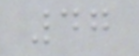47
